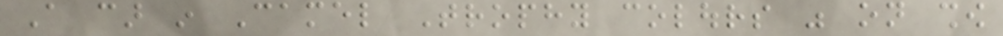A car in Camel Trophy colours was on show
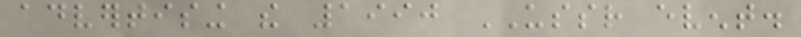advertising the 1990 USSR event.
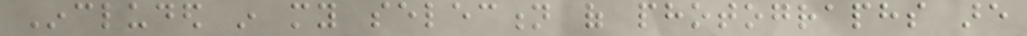Included in my selection of photographs are
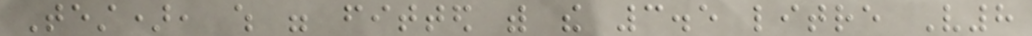Test), which were fitted with the 3.5 litre V8
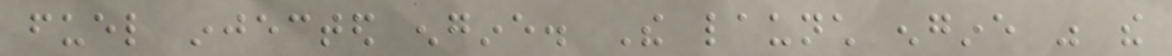fuel injected engine. The launch engine was the
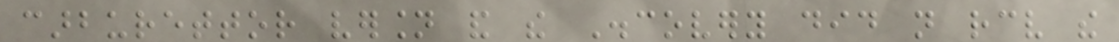carburettor version and the Discovery did not receive the
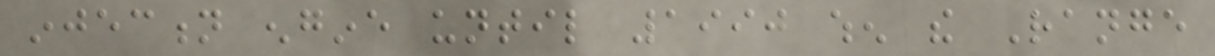injection engine until 1990 when the Range
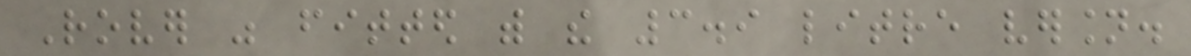Rover was fitted with the 3.9 litre version.
